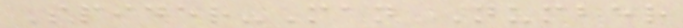Spider-Man Number
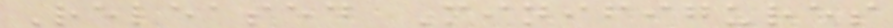Released Minifigures
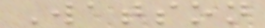Watson
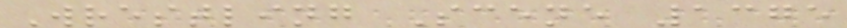Wrestling Scene 1375
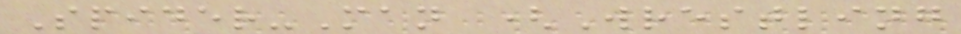Spider-Man (Wrestling
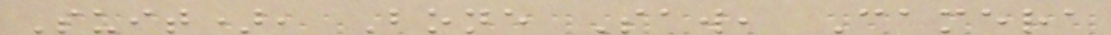Suit), Bone Saw, Camera
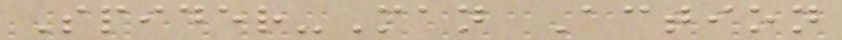Spider-Man Action
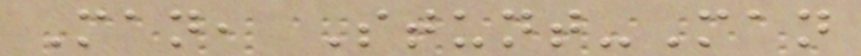Man, Stunt-Man
